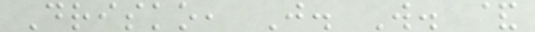Drisko, J. W. &
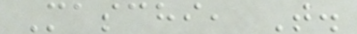Maschi, T.
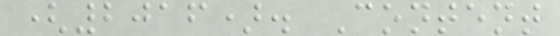(2016). Content
